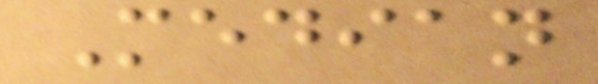Median
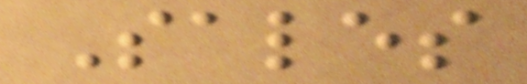Sales
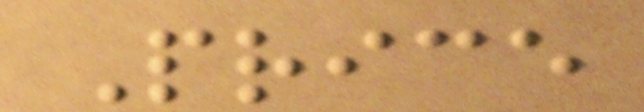Price
